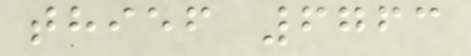thief 6763
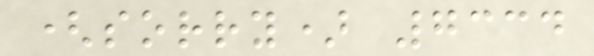(sorry) 7334
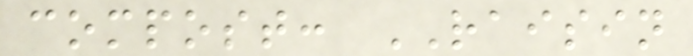compost: RAISIN
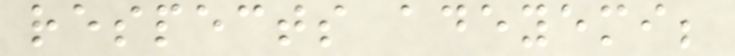respects adeyemi;
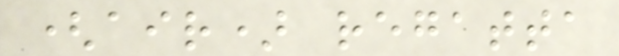(air) regatta
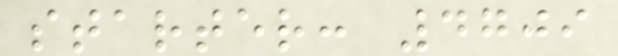starter: 4709
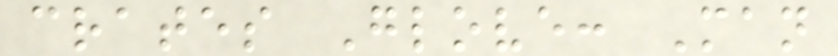crates Glove: Man
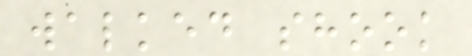walked shook
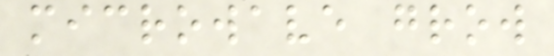microwave grow
